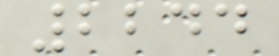2244
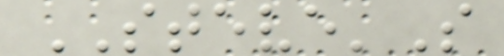STEVE'S
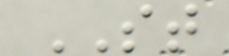ST
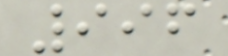996
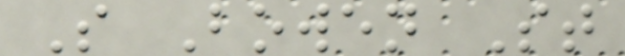S Bowen St
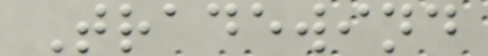Tradewind
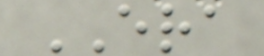ERA
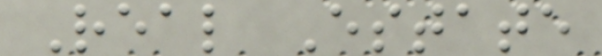Real Estate
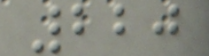220
